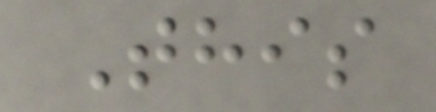This
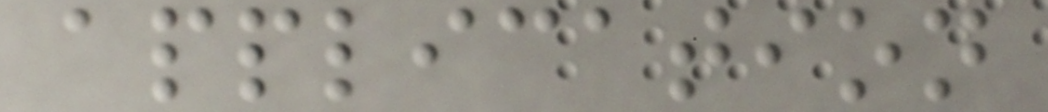application
